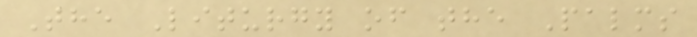The Liturgy of the Palms
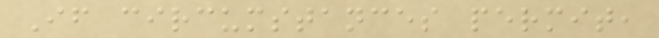If circumstances permit,
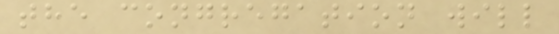the congregation will
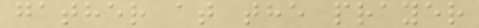gather at the prayer
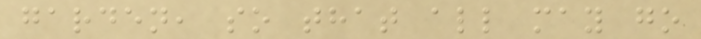garden, so that all may go
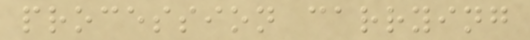procession carrying
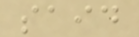said
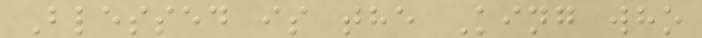Blessed is the King who
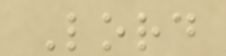Lord
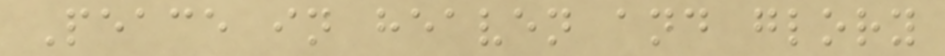Peace in heaven and glory
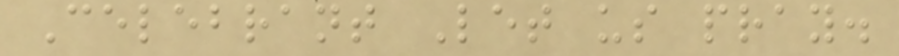Celebrant Let us pray.
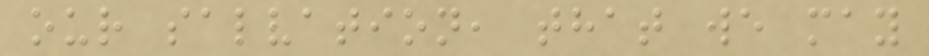our salvation, that we may
